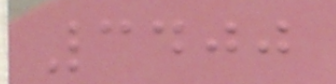3400
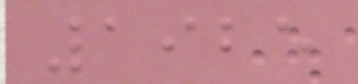1925
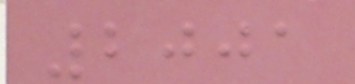2001
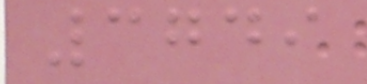3749
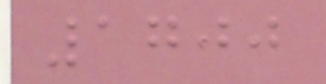1700
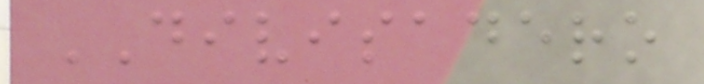DIVISADERO
